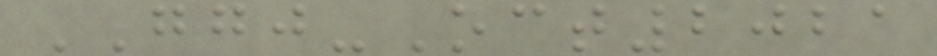GGJ-Oct2021
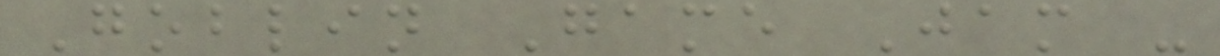Goblin Game Jam -
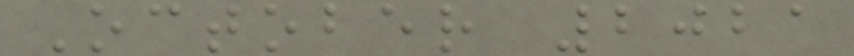October 2021
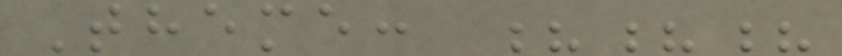Theme: ???
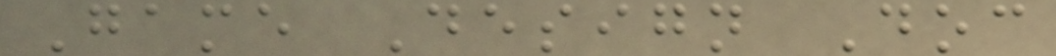Game Design Doc
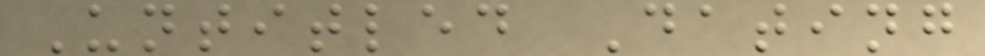Untitled Dating
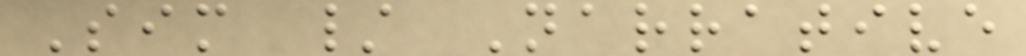Sim / Narrative
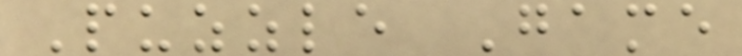Puzzle Game
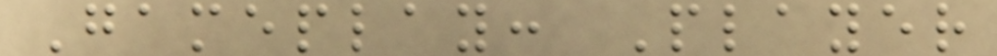Gameplay: Player
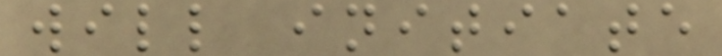will initiate
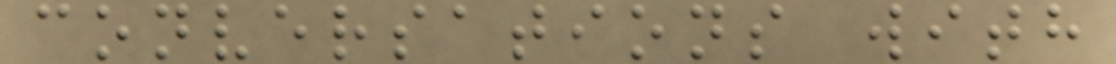conversations with
